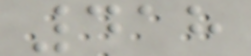418
